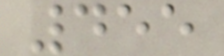455
